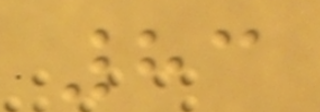83
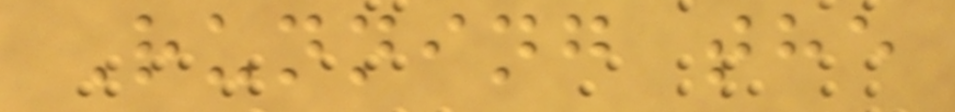Running the
